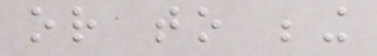or to being
